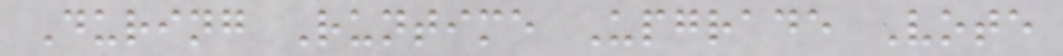During Runtime Upgrade Vote
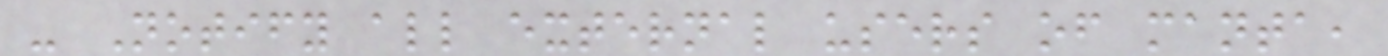- Notify all external users of manta,
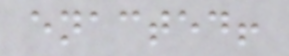enacted!
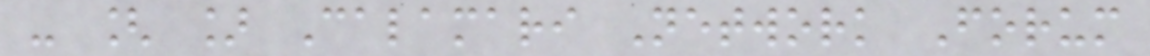- [ ] Calamari Network Forum
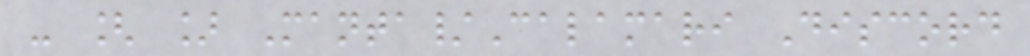- [ ] Manta/Calamari Discord
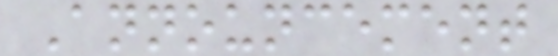Announcement
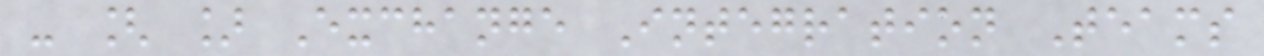- [ ] Exchange Integration Teams
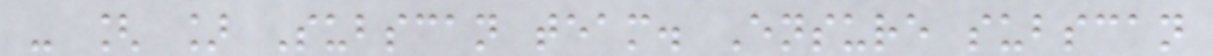- [ ] Subscan team. Ensure subscan
